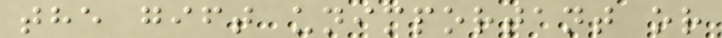the gift unimportant or
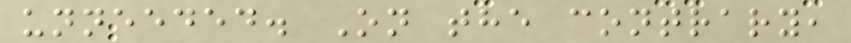unneeded. On the contrary,
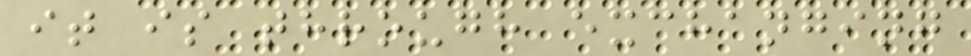it is through exchanging
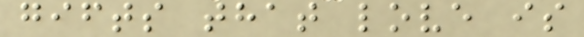gifts that love is
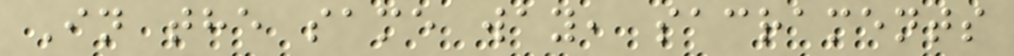In the same way, sacraments
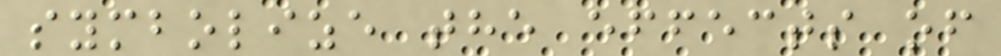symbolize the effects of
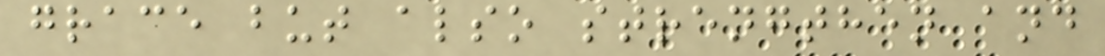grace but also strengthen and
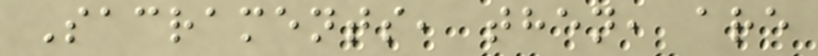Sacraments, then, are
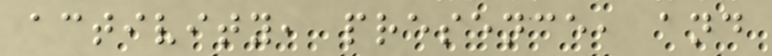activity, presence, and
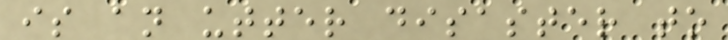is an utter disaster to
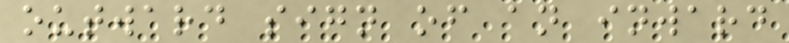outward sign of an inward
